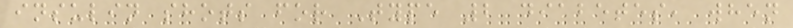insulin shots for Type 2 diabetes, when
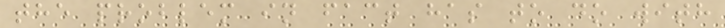the problem in fact has to do with
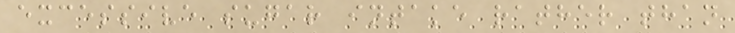excessive sugar intake rather than
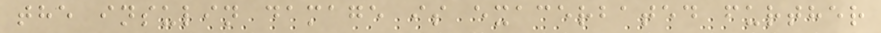the insulin damage is exacerbated further
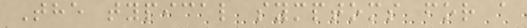The typical symptoms for a
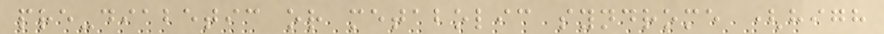pre-diabetic or metabolic syndrome (high
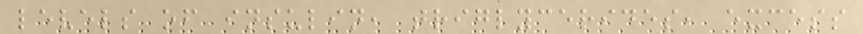levels of insulin, triglycerides, excess
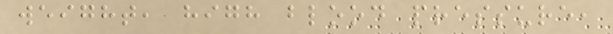weight, high blood pressure,
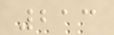213
